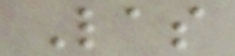Las
